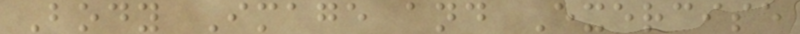Body Image and Exercise
